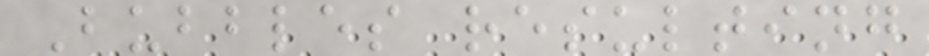Bubbles resulting
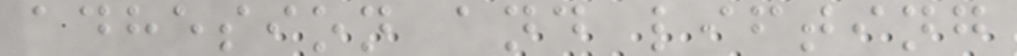adhesion and lifting
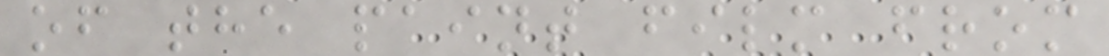of the paint film from
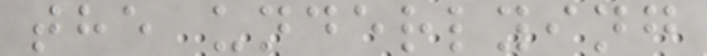the underlying
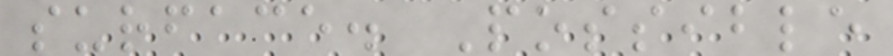surface. Possible
